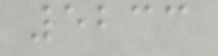5233
